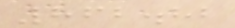862.82
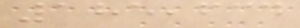185,634
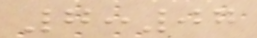7:07
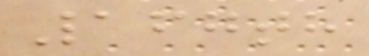167th
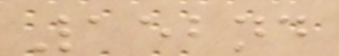152nd
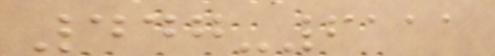447-6111
